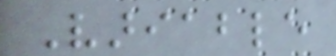Variable
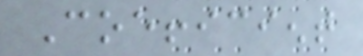Coefficient
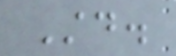Std.
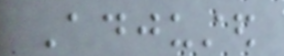Adjusted
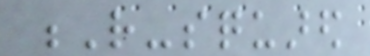R-squared
